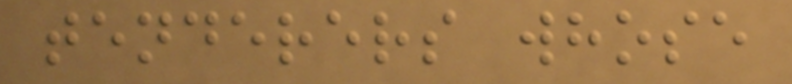tenderers whose
